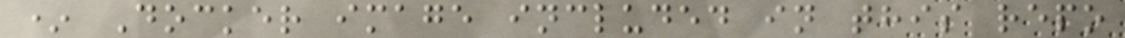* Docker image included in this repo
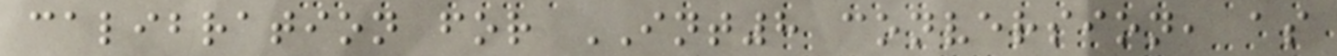calibration for INT8 conversion, as
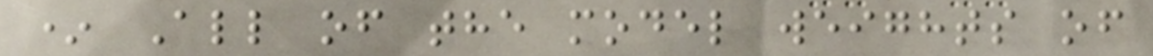* All of the model weights of
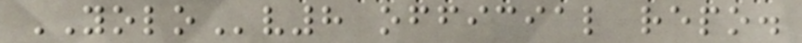YOLOv8 official repo.
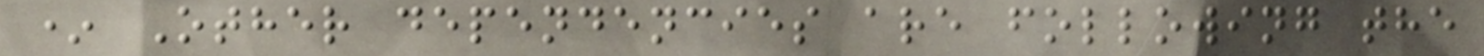* Other dependencies are following the
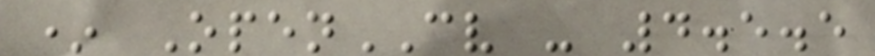* OpenCV - 4.5.5
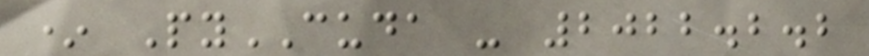* PyCUDA - 2022.2.2
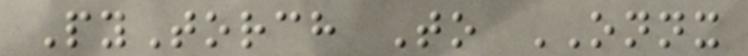PyTorch To ONNX
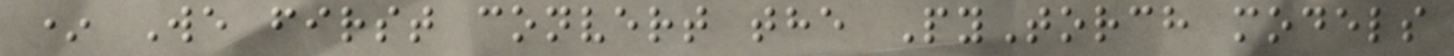* We first convert the PyTorch models
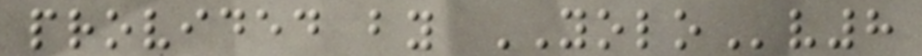provided by YOLOv8
